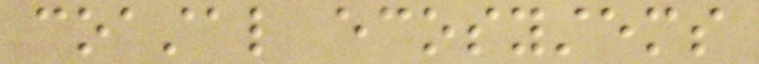coastal ecosystems
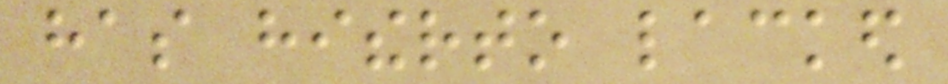has hitherto lacked
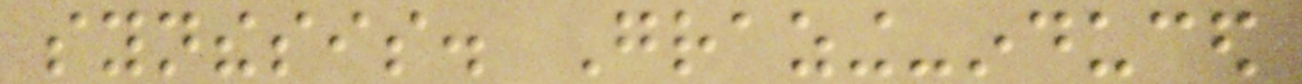synthesis. Grazing-induced
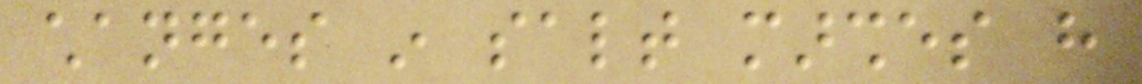changes in salt marshes have
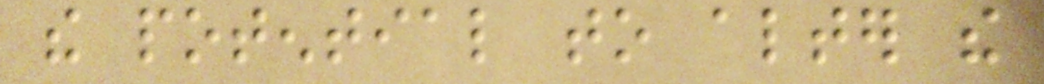the potential to alter the
